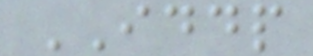IDDP
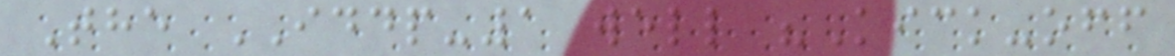The IDDP-1 well "Kick-off
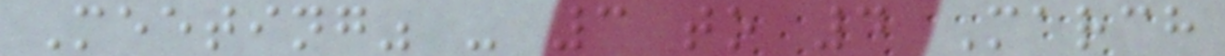Meeting" - 3 to 4 March
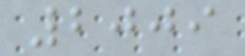2009
